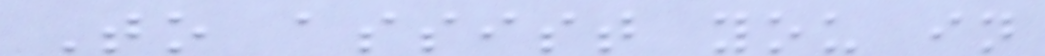To assist you in
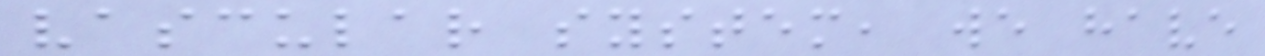vascular system, we have
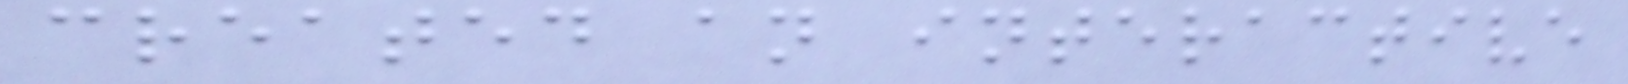created an interactive
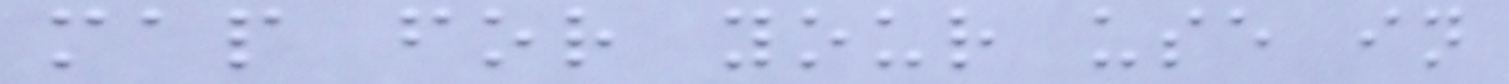map for your use in
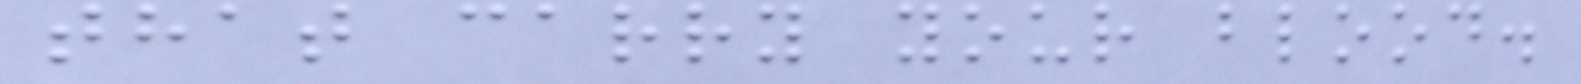that carry your blood.
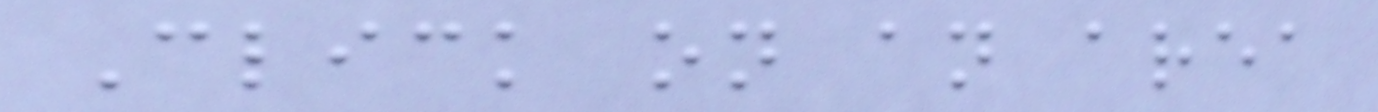Click on an area
